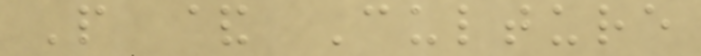People & Culture
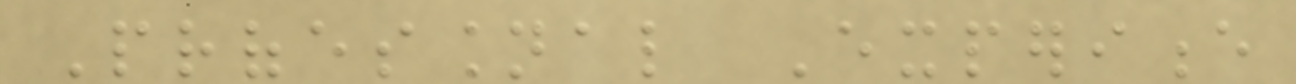Professional Experience
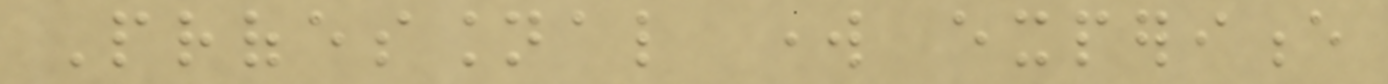Professional work experience
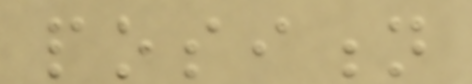position
